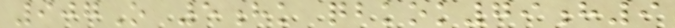907O 5hk qbkok79h9
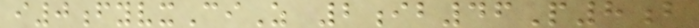i0fyvxCiZ 2ib46P8b
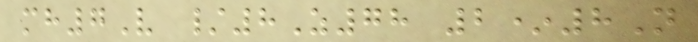mh7V /8Z78 2*8N
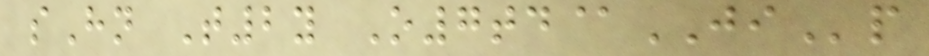sHn T2y O7td@JIp
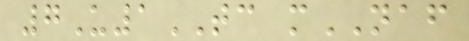7U1TC mNAF
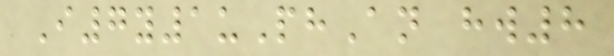I7y1uPhAn hw8
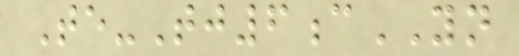Te-Tj6cYN
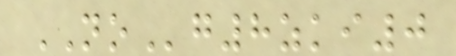NOg8zki0
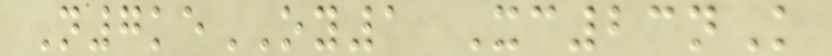N7keOY1 Xc23nK
